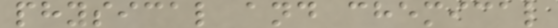physical and chemical
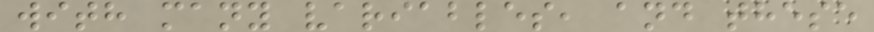with many variables, and these
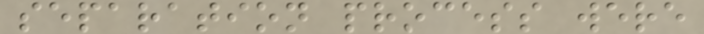separation process were
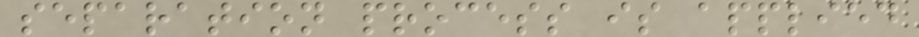separation process is applied
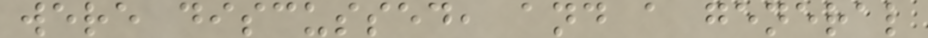were discussed, and a general
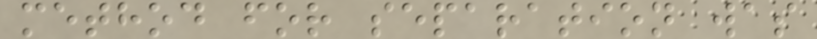method for separation was
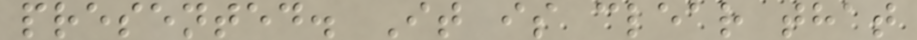presented. It is clear that
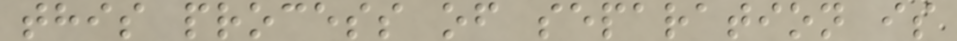this process of separation is
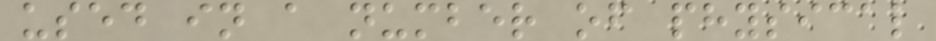used in a number of physical
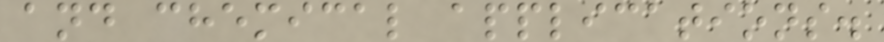and chemical applications.
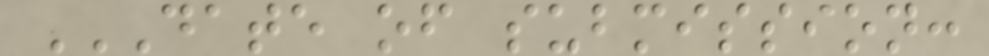DATE OF SUBMISSION:
